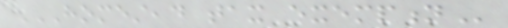HOMESTEAD TAX EXEMPTION
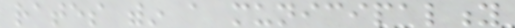rates within a municipality
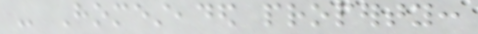- Homesteaded property:
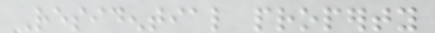Residential property
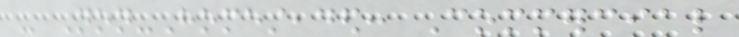- Non-Homesteaded: Commercial
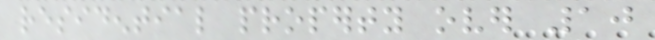residential property over 10
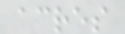acres
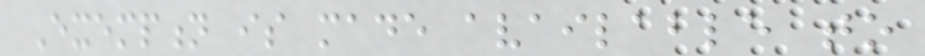Exemption is made available to
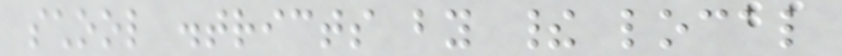school districts by their local
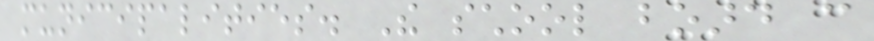municipalities. The school board can
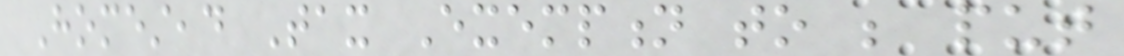Homestead Tax Exemption to be put
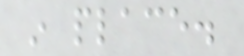in place.
